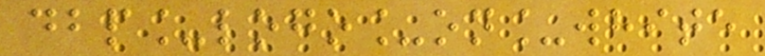dbp_logo_on_white
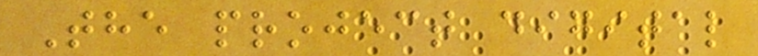The project digital
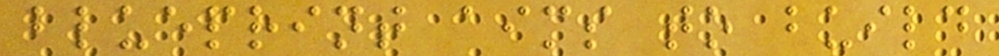blueprint aims to build
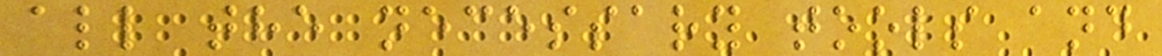all the necessary tools and
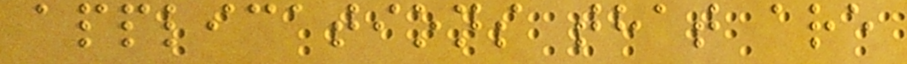applications that are
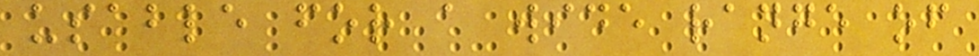usable for a wide range of
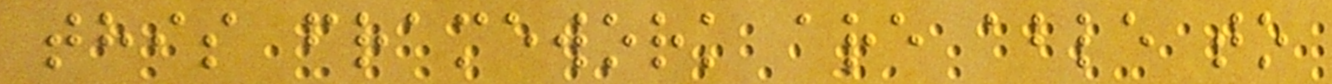this framework are able to
